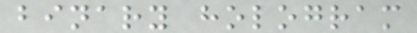binary hologram
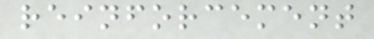reinforcement
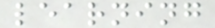learning
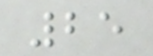25
